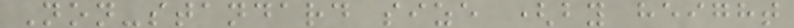Non-standard size (by height
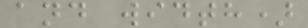and width)
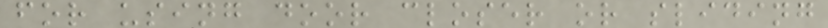for using door closer or sliding
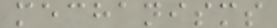mechanisms
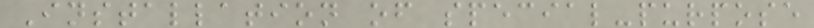Installation of special-purpose
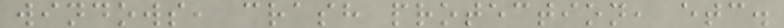windows, crash protection, etc.
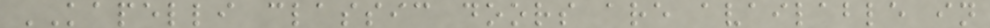KAPELLI classic doors are available in
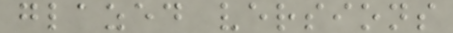glazed versions
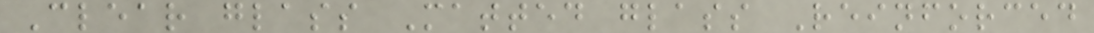Clear glass Matted glass Reinforced
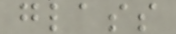glass
